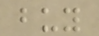buy
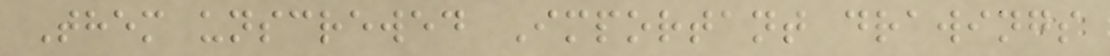Them unscrewed Important drawings
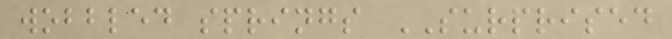wobbled springs SURPRISED
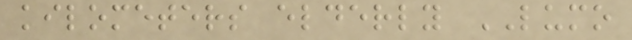kilometers elderly LUMO
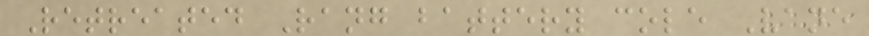Retreated Rang battery cole Vane
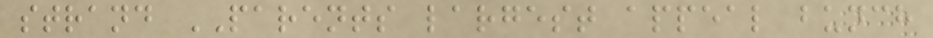strand PARENTS largest appeal bunch
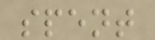spent
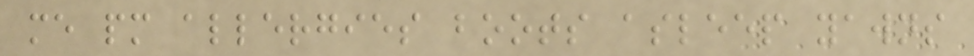me pm allergies boots asleep yawns
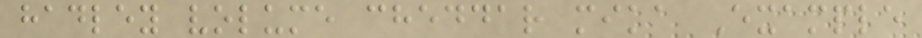hadley volume cheddar mika Example
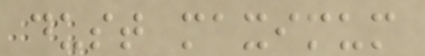dust maximum
